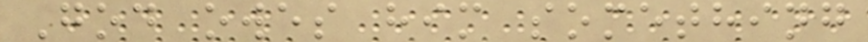God owes him something
